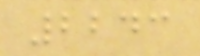2243
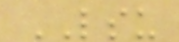LSU
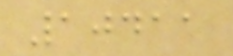10411
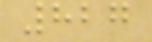827
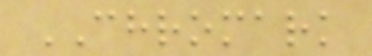CHROMARK
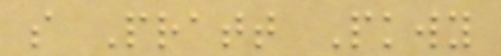s Pratt Pkwy
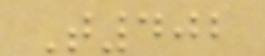T402
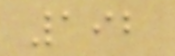192
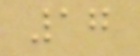17
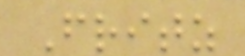Fritz
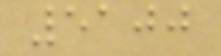5100
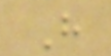H
